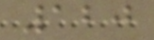120
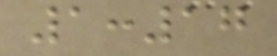1:17
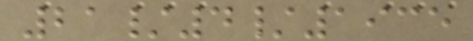21/4/1935
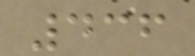436
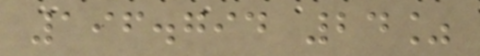196.794 24%
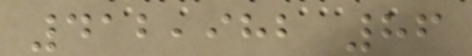412,982 86
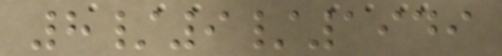8/9/1949
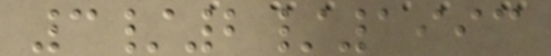3/2/1993
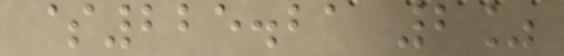$225.21 2%
